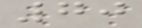70
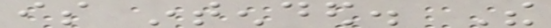is intended. The
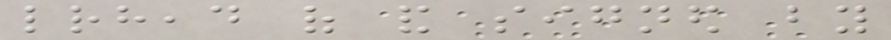letterhead of and signed by
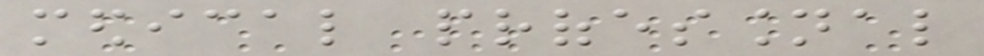medical professional
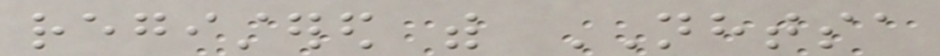registered with NHTSA
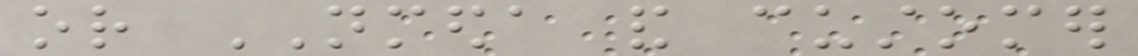or NMEDA and customer
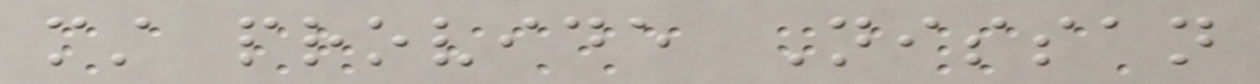must provide Nissan
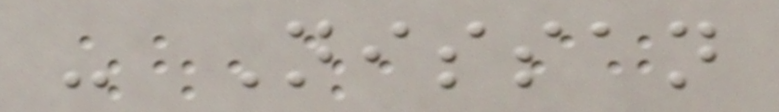- Nissan
